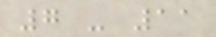7 - 11
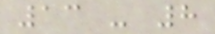13 - 8
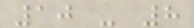10 - 8
